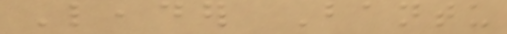Leader Bantu
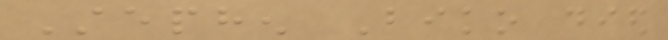Stephen Biko died
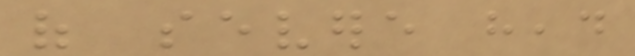of severe head
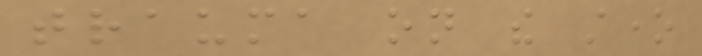trauma on the stone
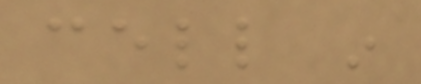cell in
